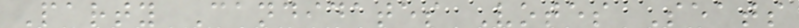Party Candidates Votes Seats
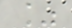%
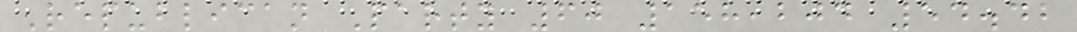Republican Party 60 158,204 54.42
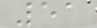51
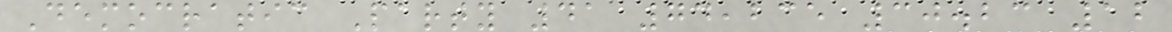Democratic Party 41 74,235 30.23 12
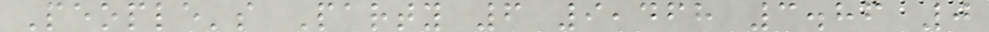People's Party 6 9,468 3.86 0
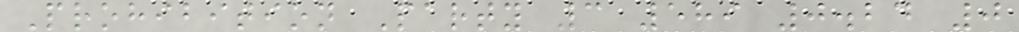Prohibition Party 3 589 0.24 0
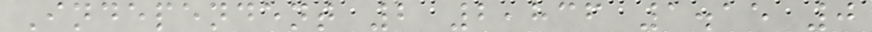Independent 2 2,836 1.15 0
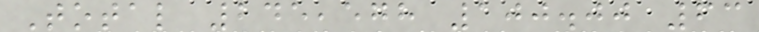Total 245,578 100.00 63
